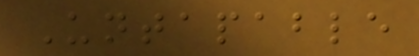Untapable
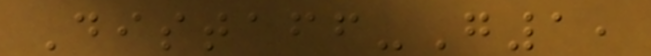Distaff-G1,
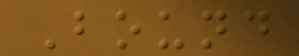Bound
